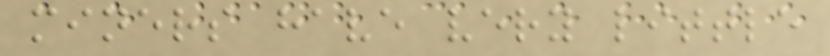miners have very little
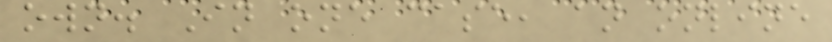own. In one case, an online
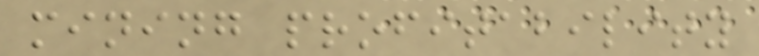mining profitability
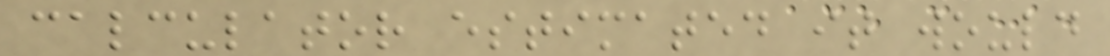calculator estimated it would
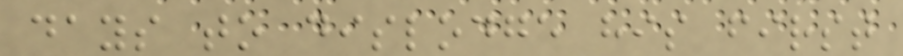days to dislodge his first
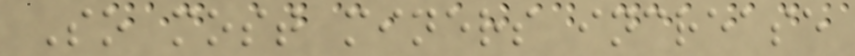So most miners increase
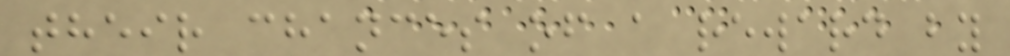their chances of a reward by
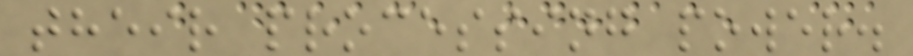their processing power.
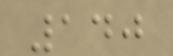140
